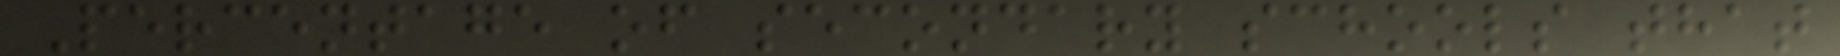Percentage of secondary schools that
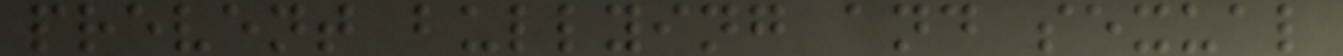prevent bullying and sexual
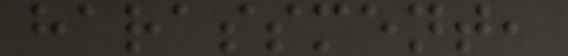harassment,
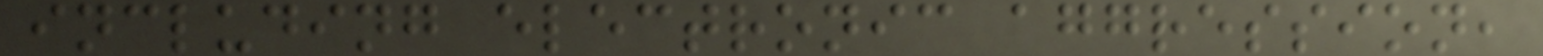including electronic aggression,
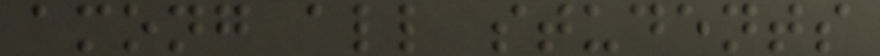among all students
